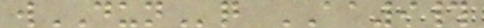wDUNq AA9#
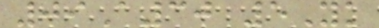09A30 5Yk
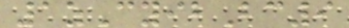1zCyibBc9
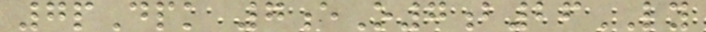7pDpk 7eO7b26LY
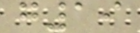g19
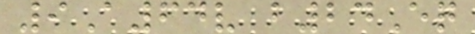9A64v b24Eq
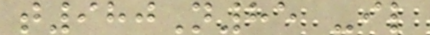t980N85 -il
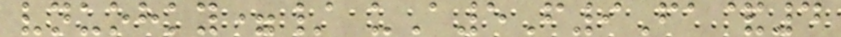vnuohky=/ uA5F9Fa&4
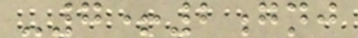-7+2gnj
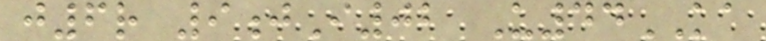j6r 9jI02 U44KA
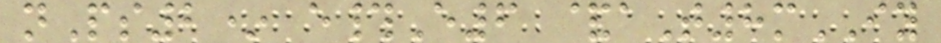nPs2* e#E6 &aT8mIY
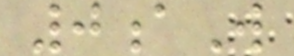0aW
